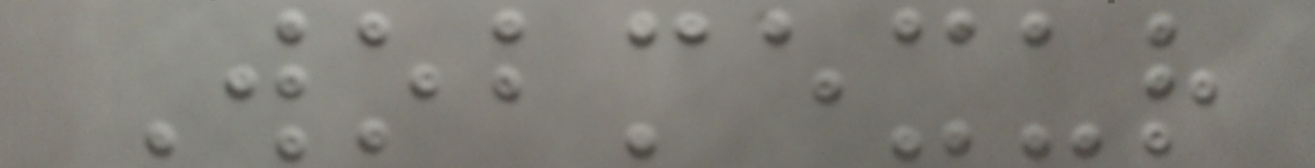Wobmexur
